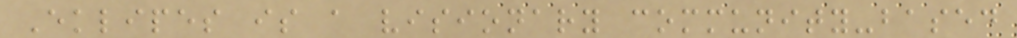Eklipes is a visionary community-based
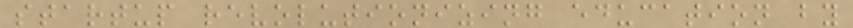startup revolutionizing education by
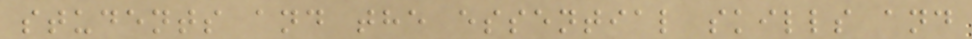students and the essential skills and
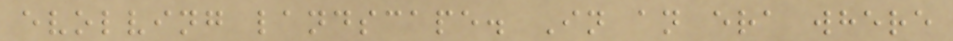evolving landscape. In an era where
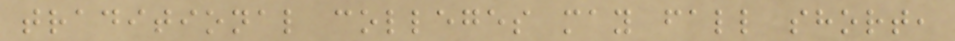traditional colleges may fall short,
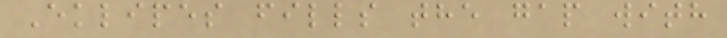Eklipes fills the gap with
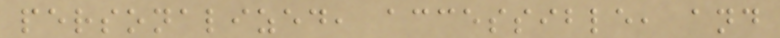personalized, accessible, and
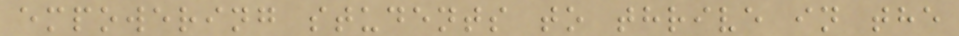empowering students to thrive in the
